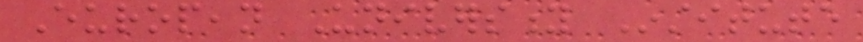European University Institute
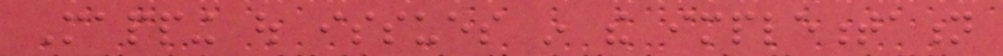Mapping out issues in the implementation
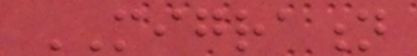MIGRATION
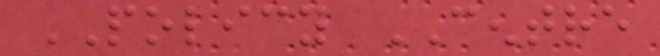POLICY CENTRE
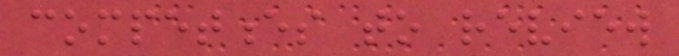competences to review
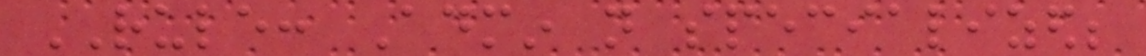RULE: Admin not specialized;
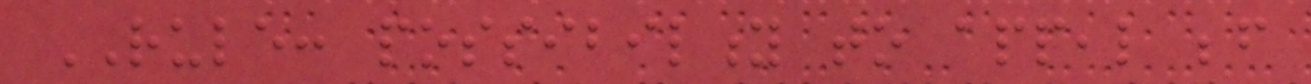RULE: possibility to appeal before
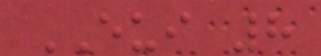EUI 8
